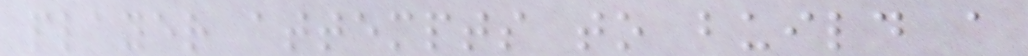player attempts to build a
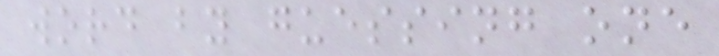word by guessing one
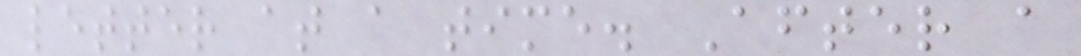letter at a time. After a
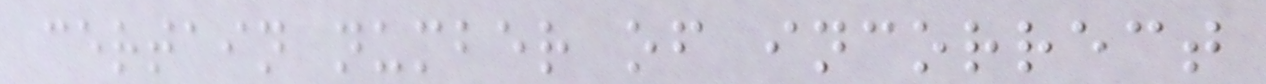certain number of incorrect
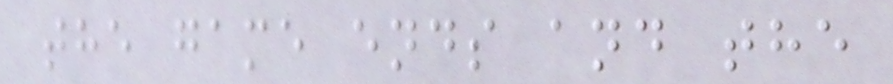the game ends and the
